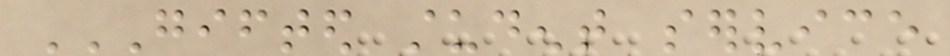GIFTED STUDENT SERVICE
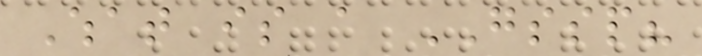What is a GSSP?
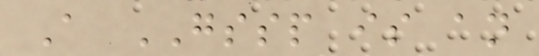A GSSP is an
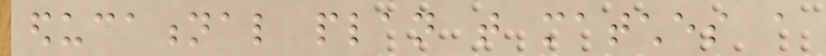educational plan that matches a
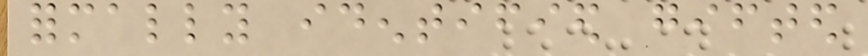formally identified gifted
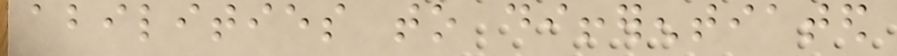abilities to differentiated
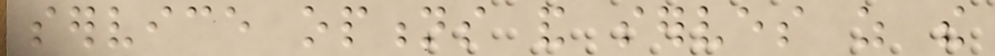service options and serves as the
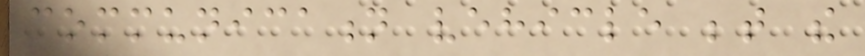communication vehicle between the
